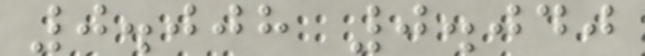0.008 0.040
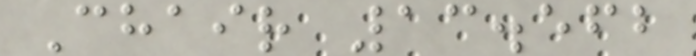Chair 13.562
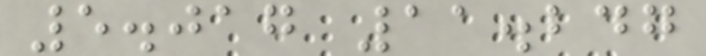5.017 11.247
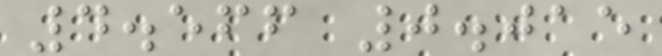4.566 0.015
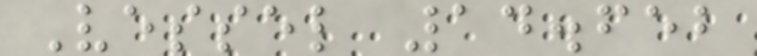Vessel 14.652
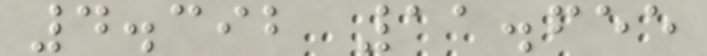4.392 11.655
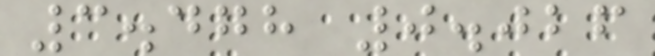3.478 0.026
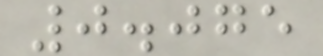0.075
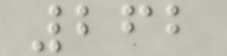262
